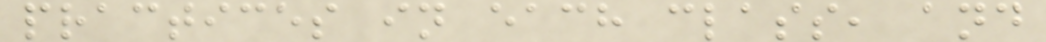practices in each class, and
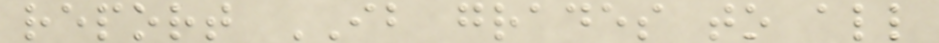report IB grades to all
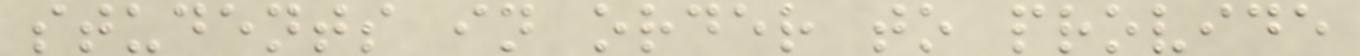students in order to provide
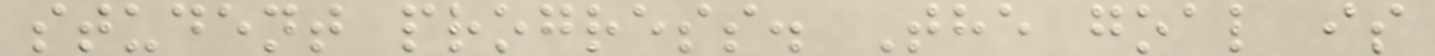student progress. The goal is
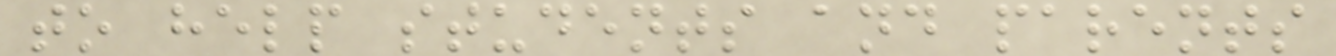to help students and parents
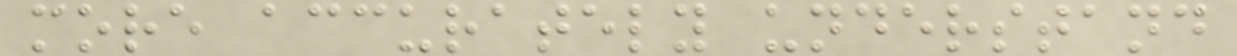more accurately understand
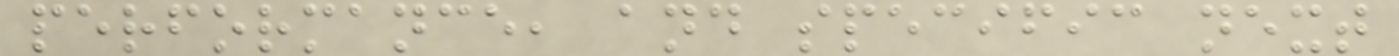performance, and specific next
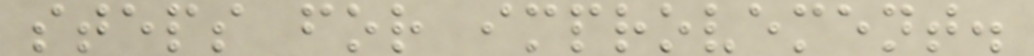steps for improvement.
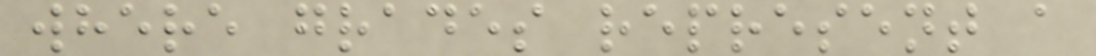where grades represent a
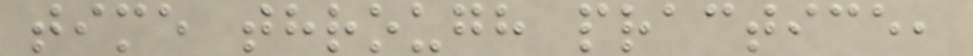time through practice,
